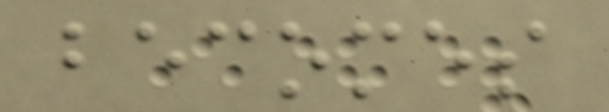becomes
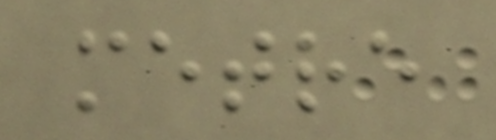metre
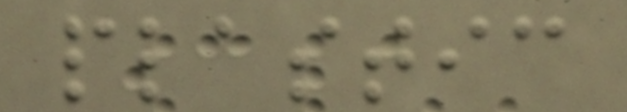plastic
